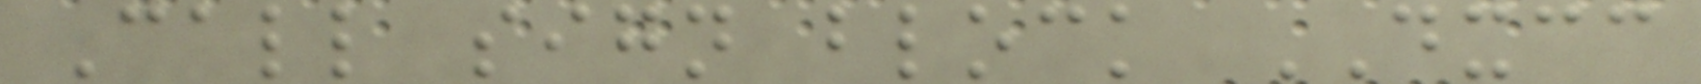Call sign block DXCC
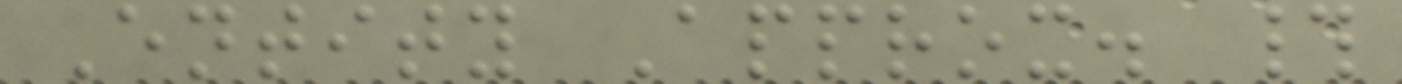Entity Approx. #
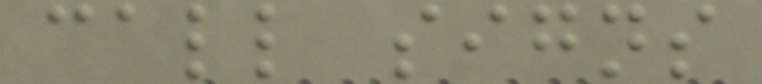call signs
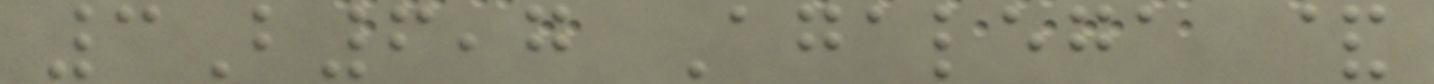3B6,7 Agalega &
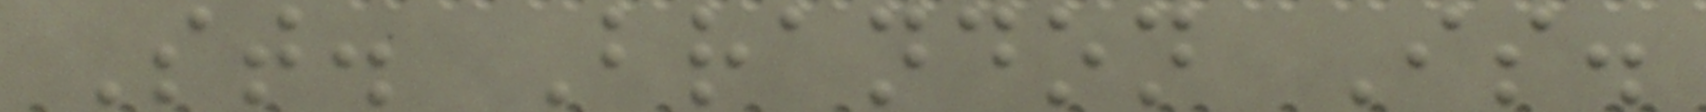St. Brandon Is.
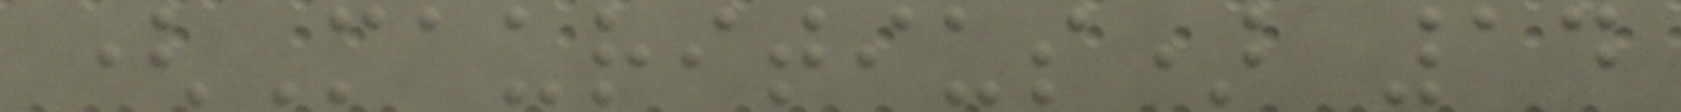(Mauritius) 14
